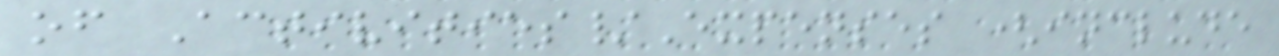of Activities/Expenses (include
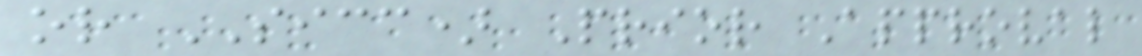or SICC) Prior Approval
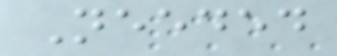Needed
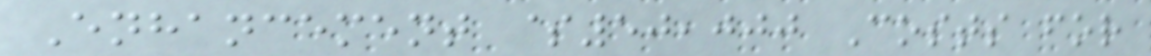Enhancement $50,000 Costs for
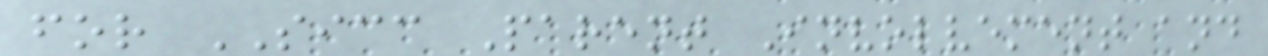for SICC Parent Involvement and
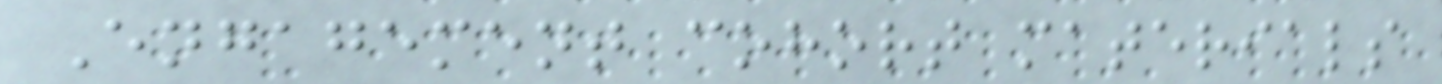Engagement cohort materials
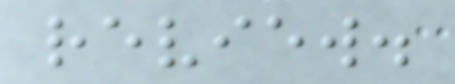review.
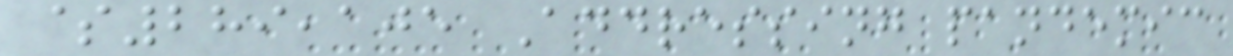$289,105 Addressing pandemic
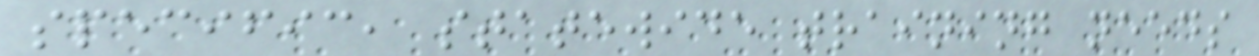specific, statewide training needs
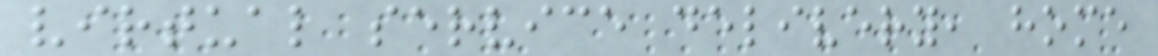virtual service delivery, home
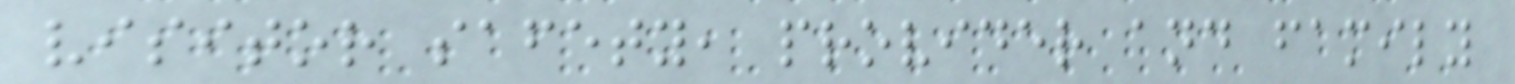visitor safety, provider and family
